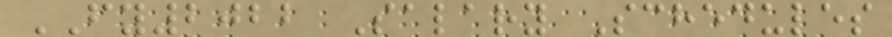FY2022 Salary Schedules
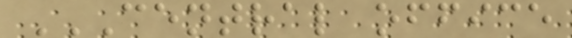CENTRAL OFFICE
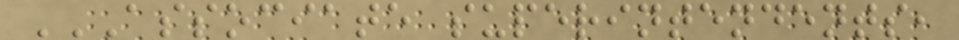ASSOCIATE SUPERINTENDENTS,
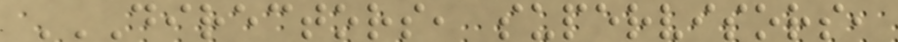DIRECTORS, SUPERVISORS,
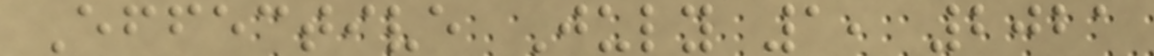Effective July 1, 2021
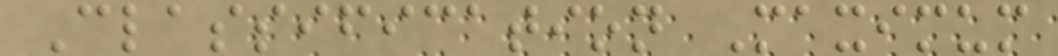Classification Maximum
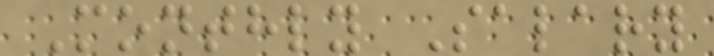Monthly Salary
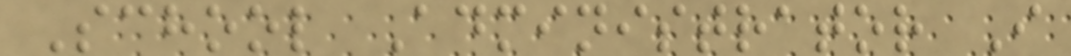School Administrator I
